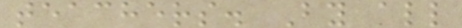teachers. By all
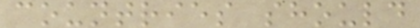countries should
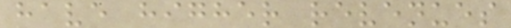have higher revenues
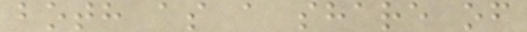both as a share of
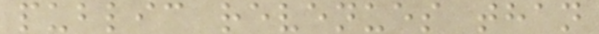public revenues than
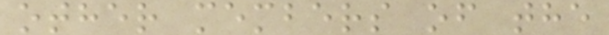other members of the
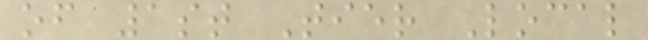of 1st Tier Local
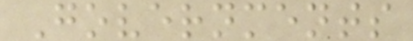Governments
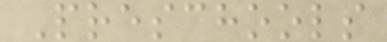Preschools
